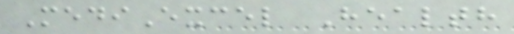MediExcel Health
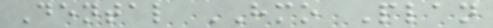Dental HMO Plan
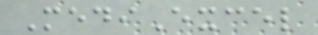MediExcel
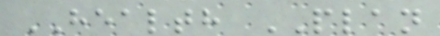HEALTH PLAN
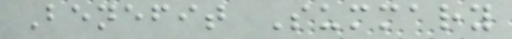Benefit Summary
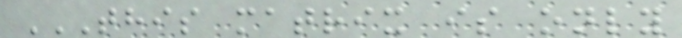THIS MATRIX IS ONLY
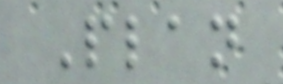Plan
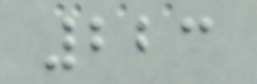223
